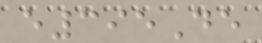e395De
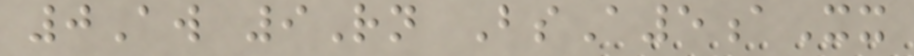0Aw 9Rn BsA5aXx
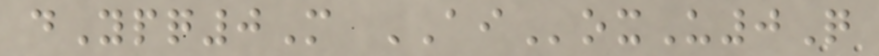dYpq0M AIoxU0Q
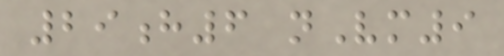29h6 nVm9
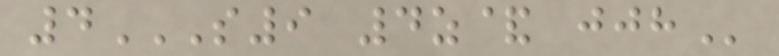4S9 4Z& JJH
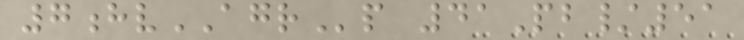7hvAGRp 41Pb/51
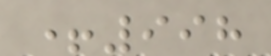+998
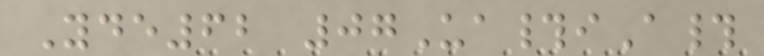Yde62 07Ua#iA#
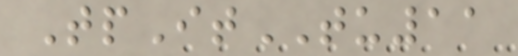TpItTU11
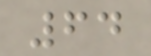64
